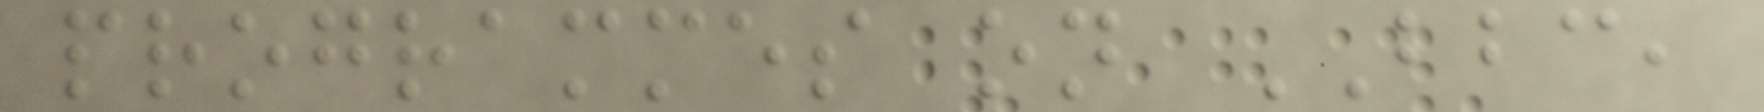programmes on BBC,
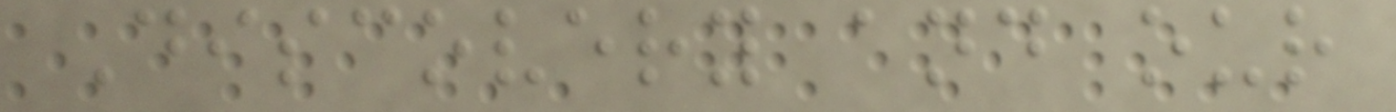Discovery and our
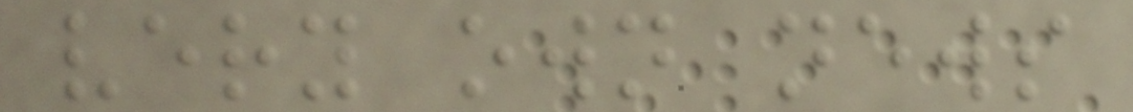very own news
